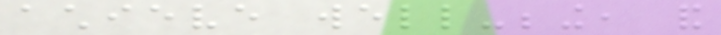achieve well-being, and
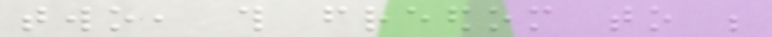two, this freedom to be
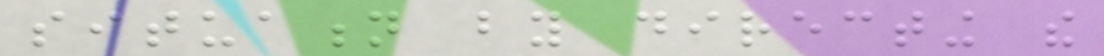situation by directing the
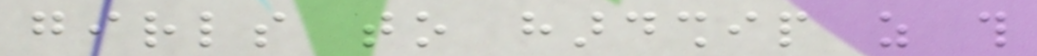girls to hardship as this
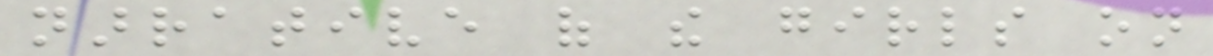narrative of the girls on
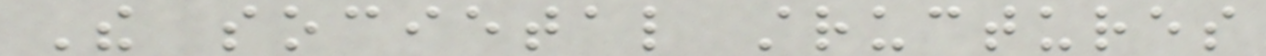The societal structures
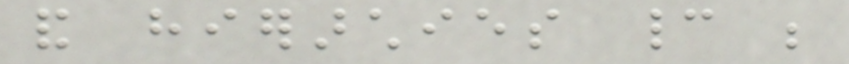and hierarchies cannot be
